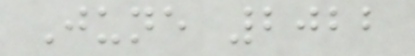June 2022
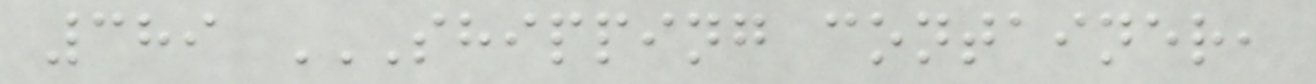389 SHIPPING CONTAINER,
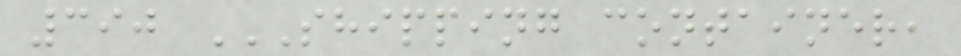390 SHIPPING CONTAINER,
